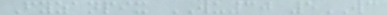Fyzanpix WU30 5WC
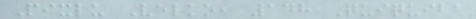Pixlu Velko, 148 Quiquiba
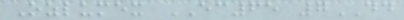Ozlumex EC65 7DD
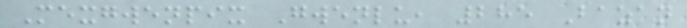Mexgwenpix Gwenlu, 285 Bazan
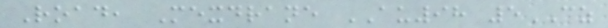Road, Mexdrane AU98 5CZ
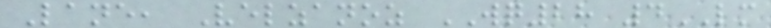Lane, Velzanoz WQ28 4LM
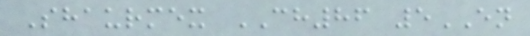Shaurmex CH86 5EN
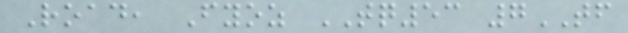Road, Fyoz TQ53 7TF
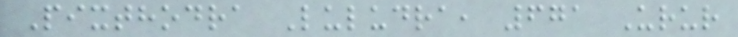Pixthodra Luludra, 671 Urur
